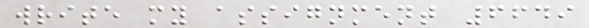write my assignment 6649
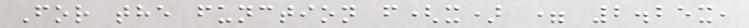For the function f(x) = 2.25x,
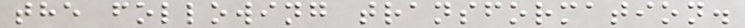the following transformation.
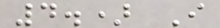4.) I
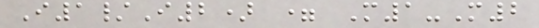I1/I2) = M1-M2
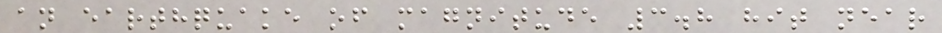an earthquake of magnitude 3.8 hit near
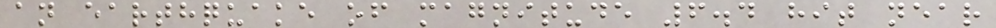an earthquake of magnitude 6.4 hit near
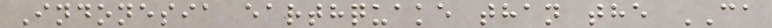Indonesia earthquake than the CA
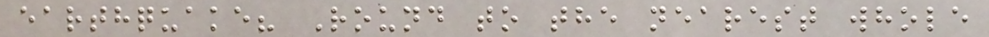earthquake? Round to the nearest whole
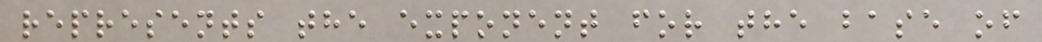represents the exponent for the base of
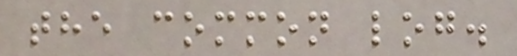the common log.
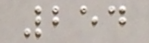254
